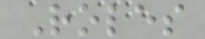Roles
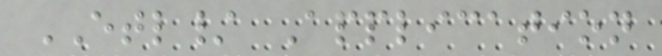ETL/ Application
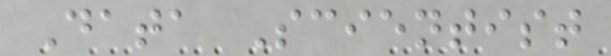Data Scientist
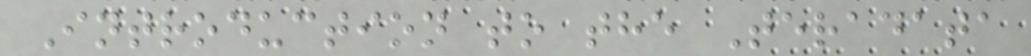Introduction to the Teradata
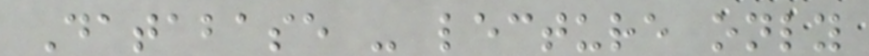Database - lecture only
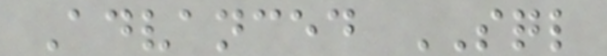Advanced SQL
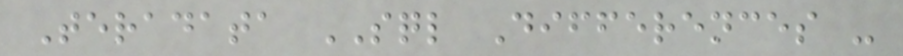Teradata SQL Differences -
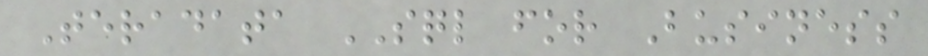Teradata SQL for Business
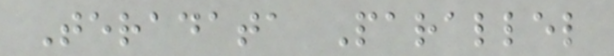Teradata Parallel
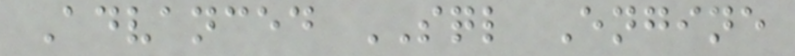Advanced SQL Engine
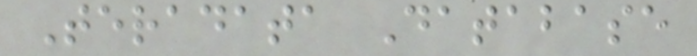Teradata Database
